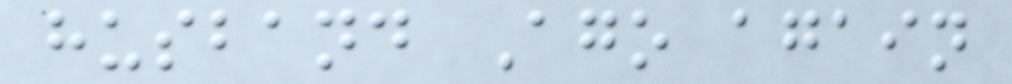husband Ago again
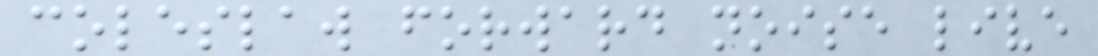coleslaw forward noise live
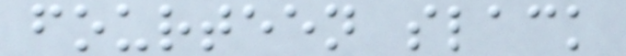fourteen slack
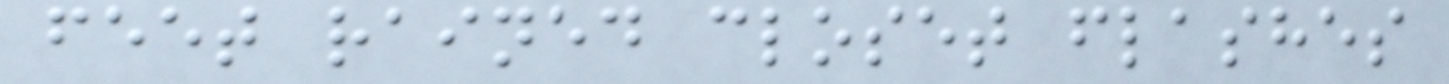feet rained closet flashes
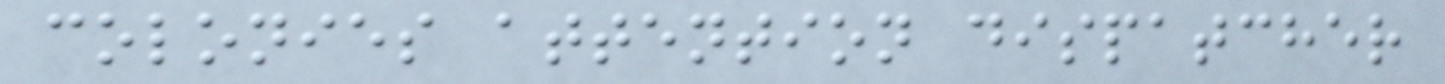colonies attention dispatcher
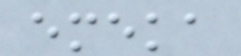emeka
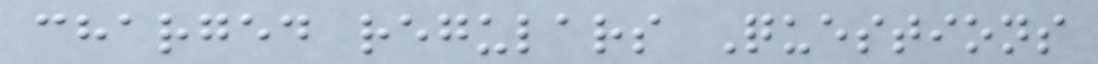charged regulars Questions
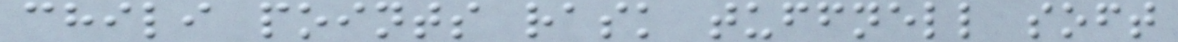chili points rask tuffnell soft
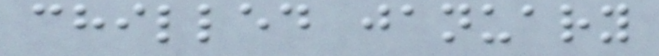chilled january
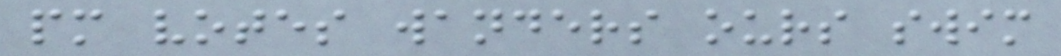pm votes wanders ours swim
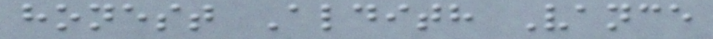honest Aldith Vance
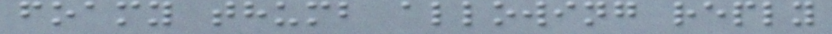foamy thumb allowing reply
